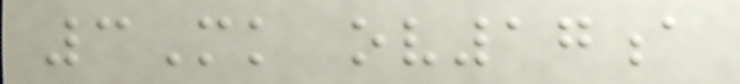3Mk ov17a
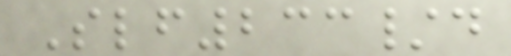Slf233/d
